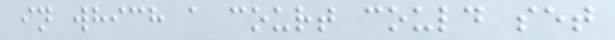in which a court could set
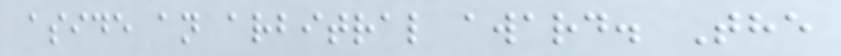aside an arbitral award. The
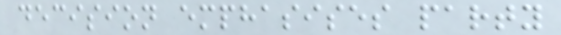decision emphasises party
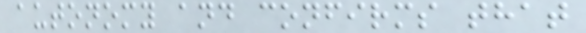autonomy and confirms that
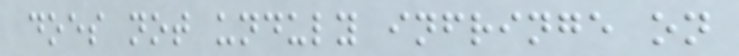does not unduly infringe on
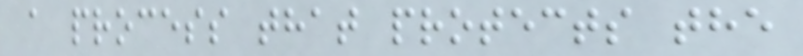a process that protects the
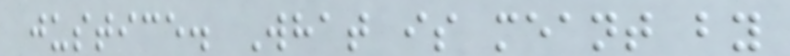justice. What is meant by
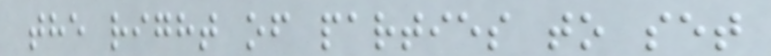the right of parties to set
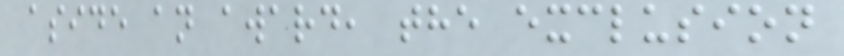aside an award, the exclusion
